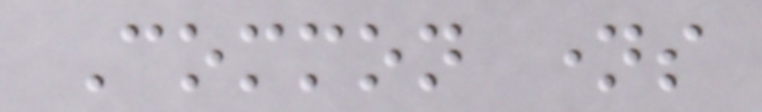Common names
